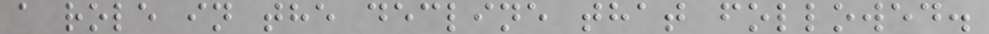a role in the decline that followed.
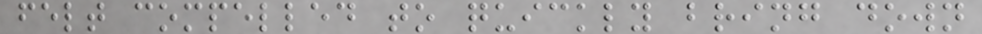felt compelled to quickly bring down
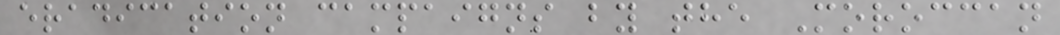eradication campaigns by the Moroccan
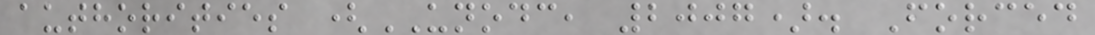authorities (UNODC, 2007). Forced
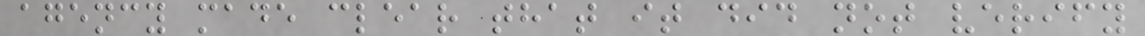agency made clear that it did not verify
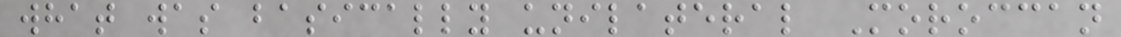what was basically unilateral Moroccan
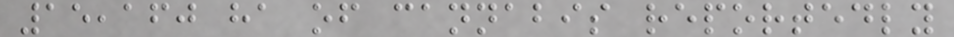15,160 ha of cannabis reportedly
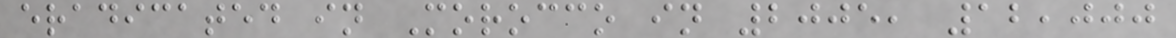eradicated in Morocco in 2005, 12,000
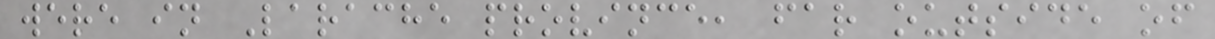were in Larache province, far outside of
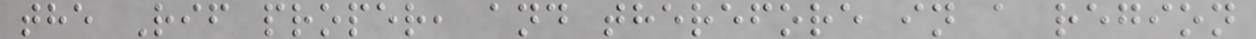the Rif proper, and therefore in a region
